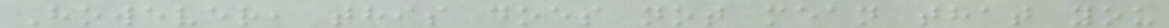However, this does not mean that you
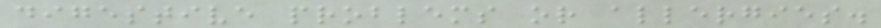digestive problems or allergies.
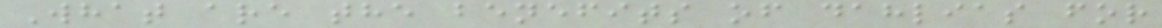What are the benefits of dahlias for
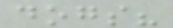dogs?
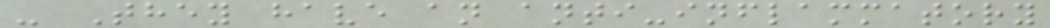- They have an anti-inflammatory
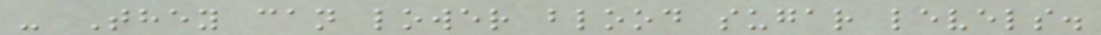- They can lower blood sugar levels.
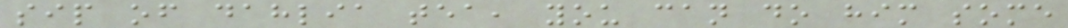sip of dahlia tea, you can do him some
